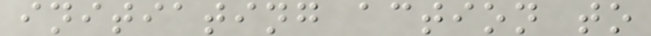initiating action to
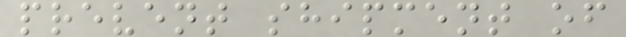prevent shipment of
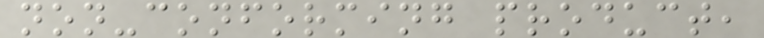non-conforming product,
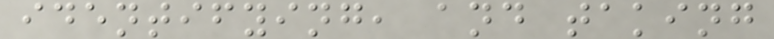identifying, and taking
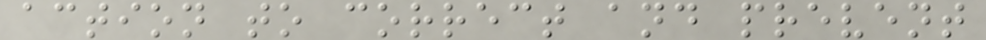action to correct and prevent
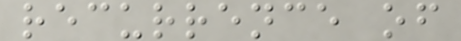recurrence of
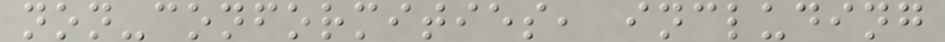non-conformities, including
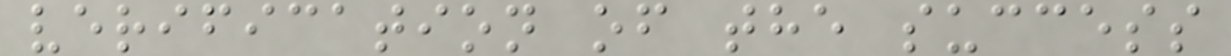verification of the success
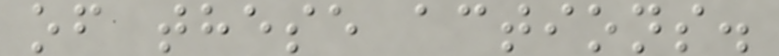of these actions.
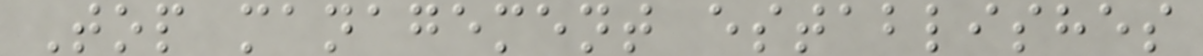Top management establishes
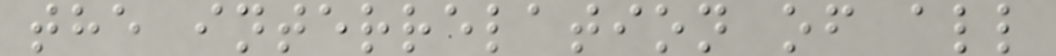the interrelation of all
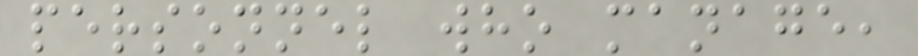personnel who manage,
